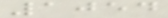1054
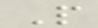P
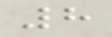8
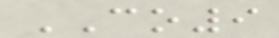CO9
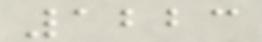1223
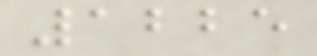1225
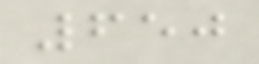650
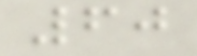60
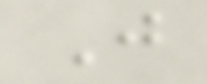J
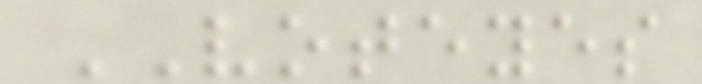VOTEYES
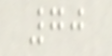70
